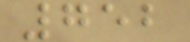752
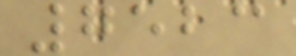7523
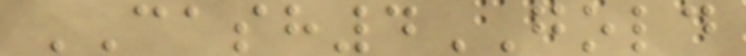CASH4GOLD
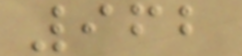962
